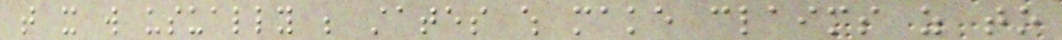that it will usually be states which make claims as to
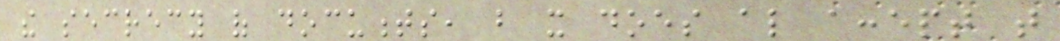the secrecy of documents, but it does also accept that
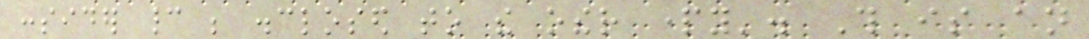consider cannot be disclosed to the other party'. This is an
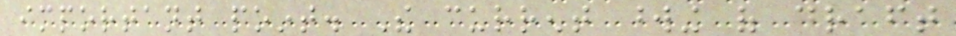important point. The current wording of draft
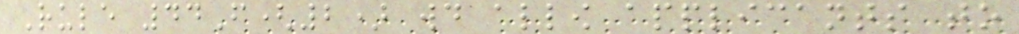Rule 44F(2) would allow applicants to
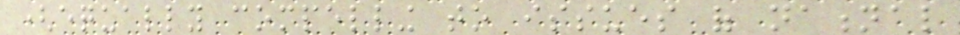(equally compelling to issues of national
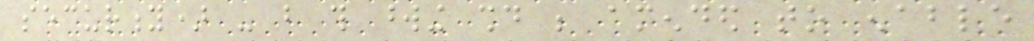security) - but this wording should be amended to enable
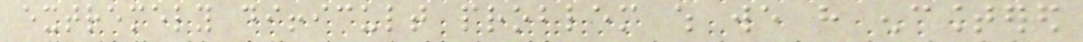extremely difficult problem which we have encountered
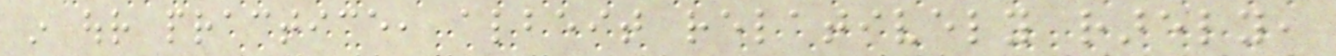in our practice, albeit relatively rarely,
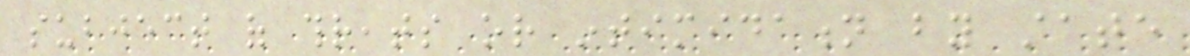subject of threats or intimidation by state
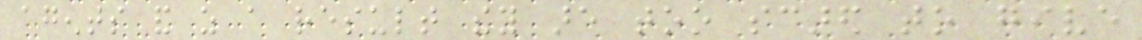agents and as a result they are too scared to give
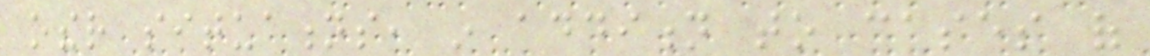other situations, in addition to cases of
